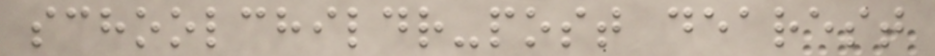schoolchildr-post dearest
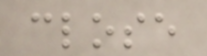close
